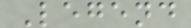Legend
